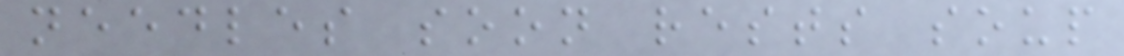needles soon rests soup
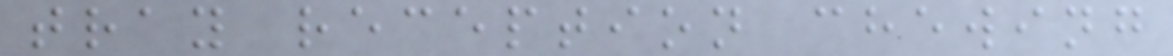tray reception chewing
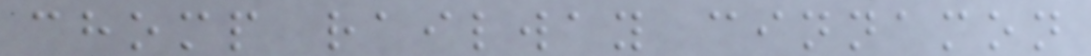chomp railway cinnamon
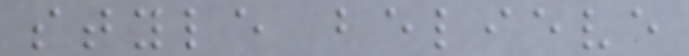style believe
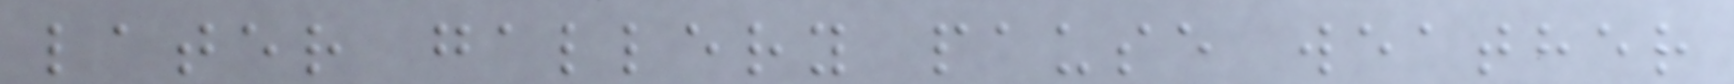later gallery pause weather
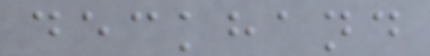deckhand
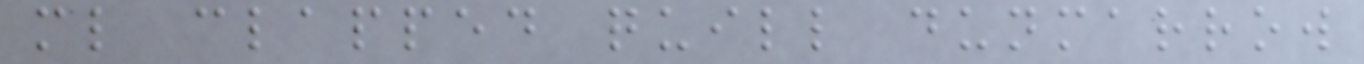ml clapped quill dunmarrow
